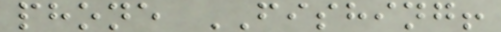phone FISHING!
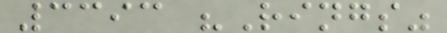3393 "Rings"
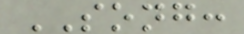SONG:
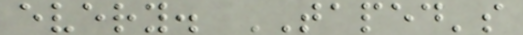every. TAPED's
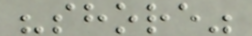"shore"
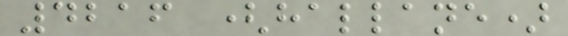4216 (hallane)
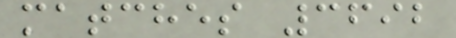matches 3692
